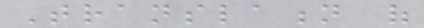Translation of
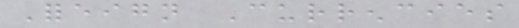Foreign Currencies
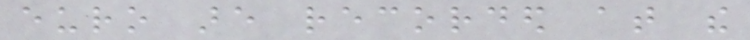euro are recorded at the
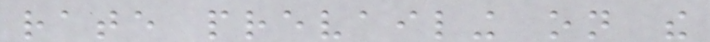rate prevailing on the
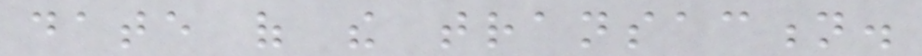date of the transaction.
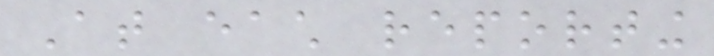At each reporting
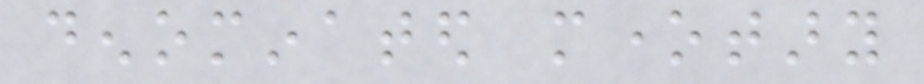denominated monetary
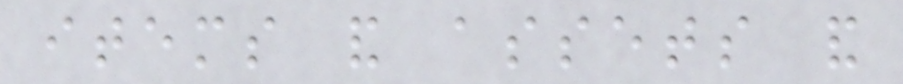items and assets and
